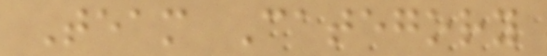Team Category
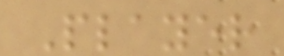Player
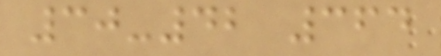30-42 364
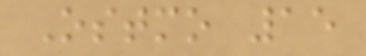Ostmo 15
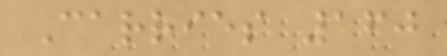Carries 160
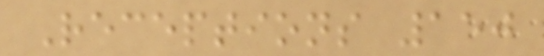Receptions 150
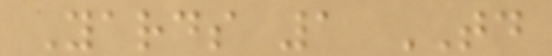Yards 1 TD
